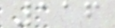116
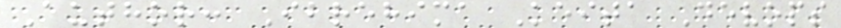Author: Ibrehima Keita Devops
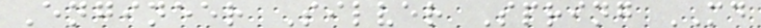Engineer Silver Spring MD
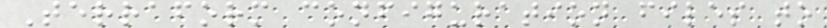Terraform configuration files to
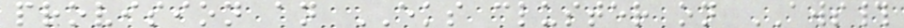provision an EKS cluster on AWS#
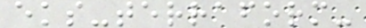eks-terraform-
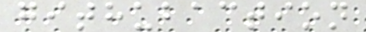githubaction
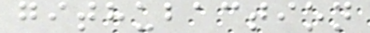githubaction
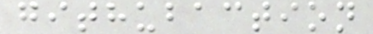githubaction
